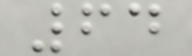64
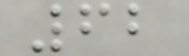62
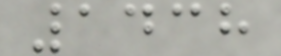1438
